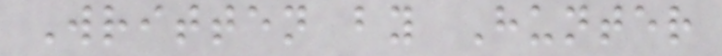Written by Hunter
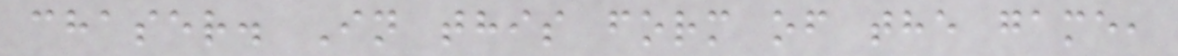chaser. In this form of the game,
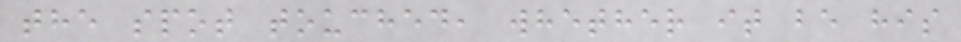the spot touched, whether it be his
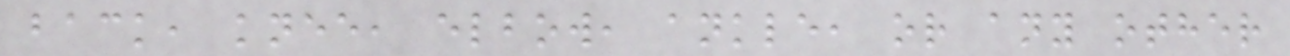back, knee, elbow, ankle, or any other
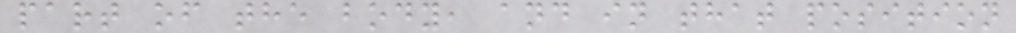part of the body, and in that position
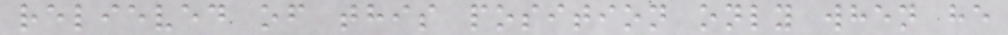relieved of this position only when he
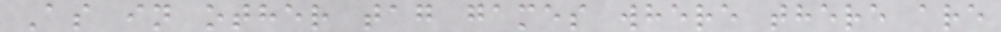As in other tag games where there are
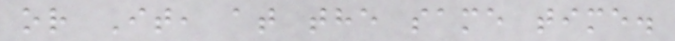or It, at the same time.
